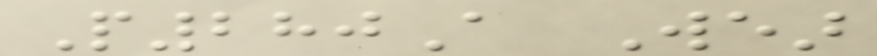P280A Wear
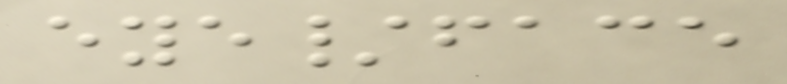eye/face
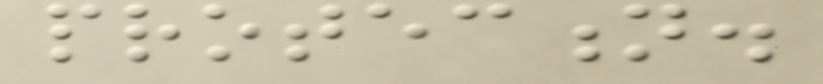protection.
